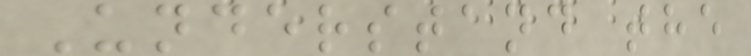Understand the
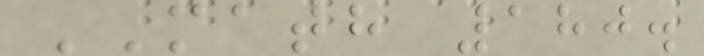MATH 180.
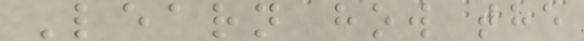Learn how the
